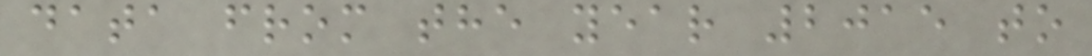data from the year 2015 to
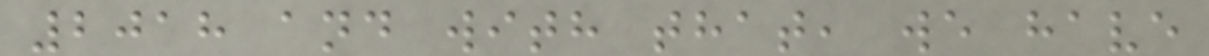2018 and with that, we have
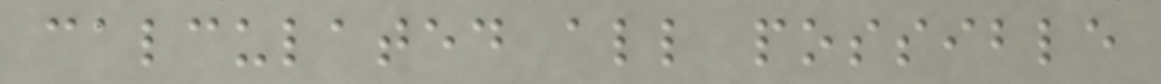calculated all possible
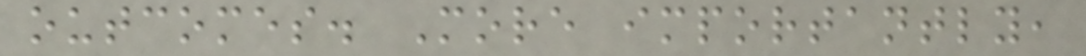outcomes. More importantly,
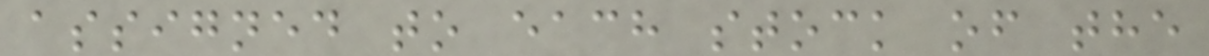assigned to each stock of the
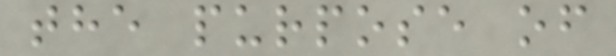the purpose of
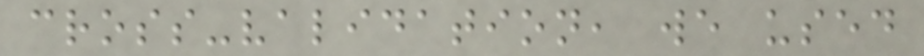cross-validation, we used
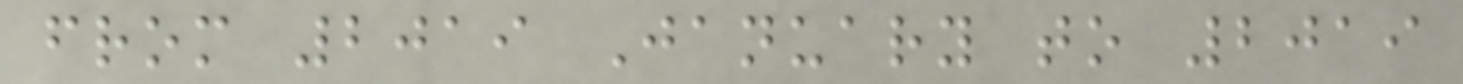from 2019 January to 2019
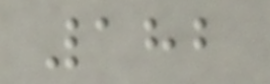182
